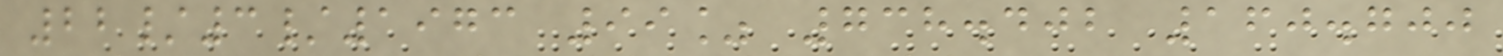22/3/1973 99% 738.402 160.700
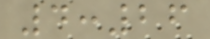4:26
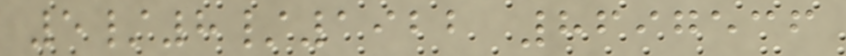5/8/1922 8697536
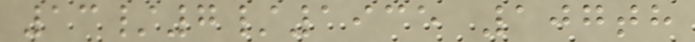13/7/1935 107th
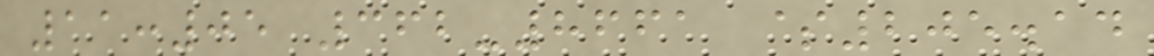11:05 362-8661 $205.14
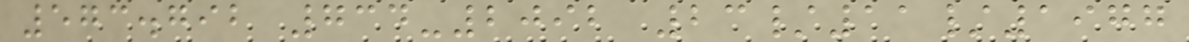573.792 734-2092 23/11/1977
